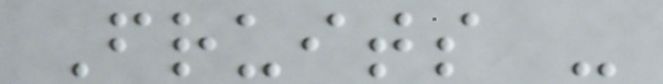Fruits -
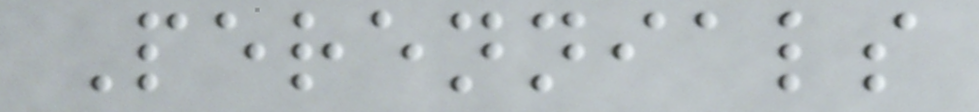Perennials
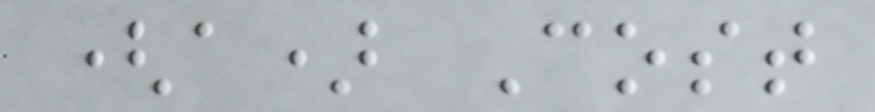(a) Cost
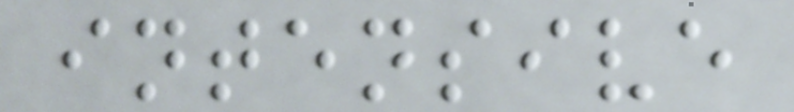intensive
